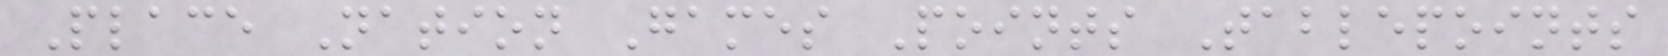Place Nation Games Points Tablepoints
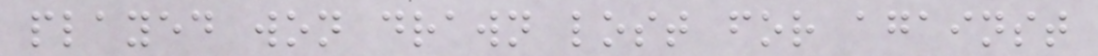played won drawn lost for against
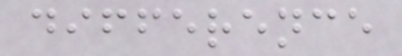difference
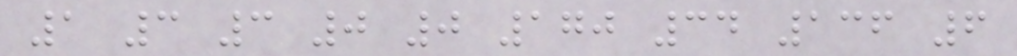1 3 3 0 0 170 34 136 6
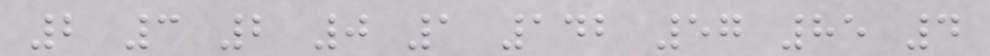2 3 2 0 1 142 57 85 4
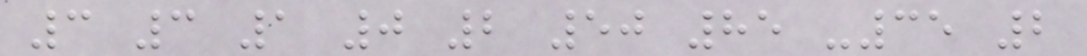3 3 1 0 2 50 85 -35 2
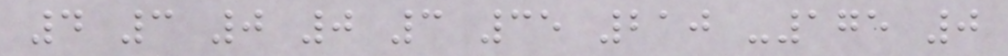4 3 0 0 3 35 210 -175 0
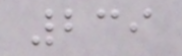239
